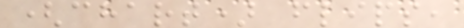(chart) flips,
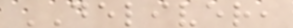DELIVER,
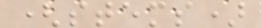(stems)
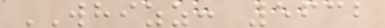WHIZZ: 5632
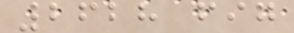2628 fig
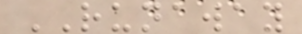RUNAWAY
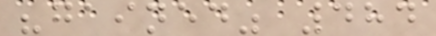"gained" 484
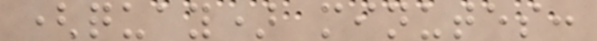(quay) minutes:
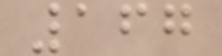167
